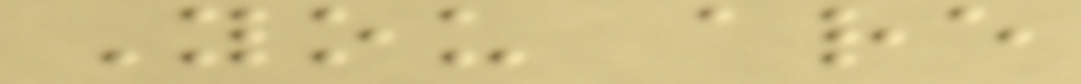You are
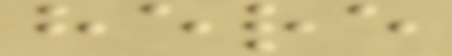here
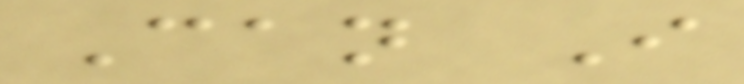Can I
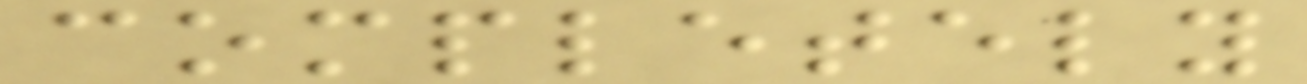completely
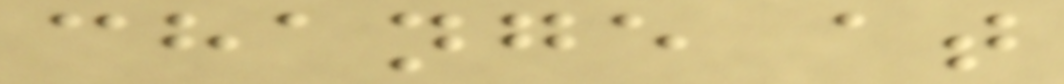change at
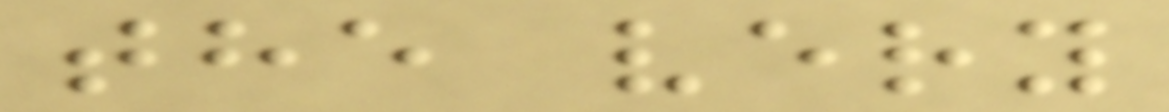the very
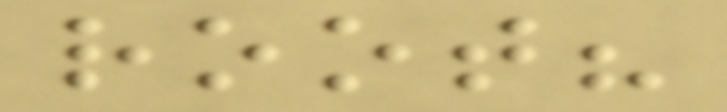root?
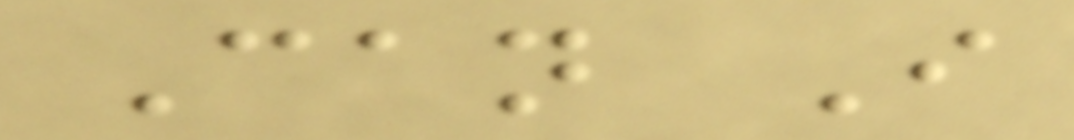Can I
